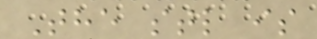The stl is
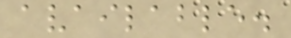available.
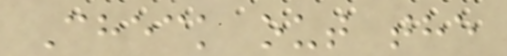Check out the
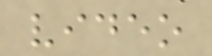video
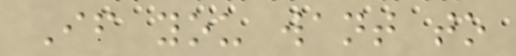If you want to
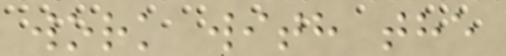work with the
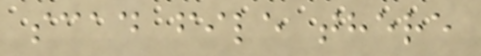scad file there
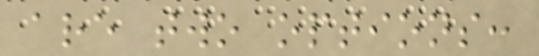are two options:
